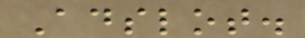Adslot.
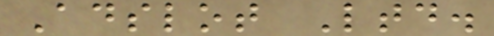Adslot Ltd.
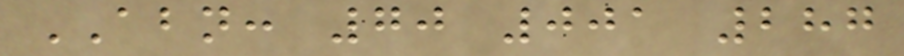ABN: 70 001 287
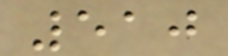510
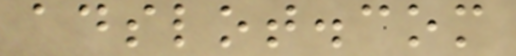adslot.com
